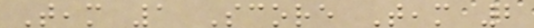Team 1 Score Team 2
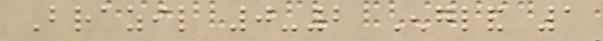Brazil 0-2 England 1
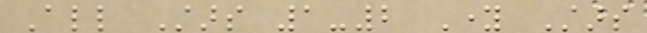All Stars 1-2 Young Stars
